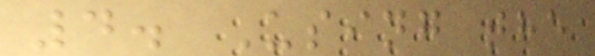4. Using the
